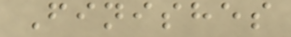Finishes
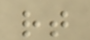rt
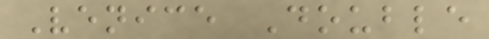Venice Double
